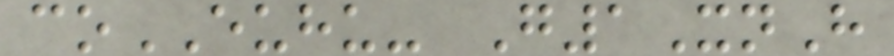coEUHU- G1XnH
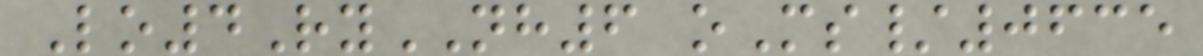Lo4RyNH6 oMs/0635
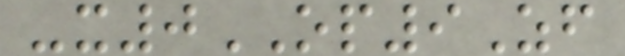-x0OP9Zf
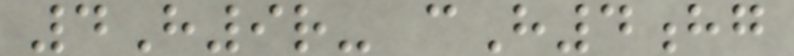4H9r- cH4hg
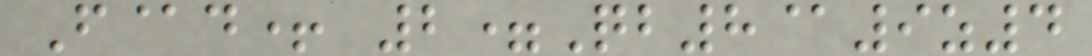F@d+ 2=Qb8@9z4
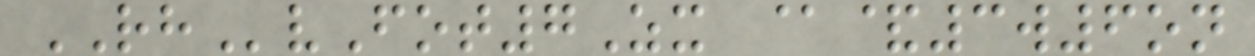RHvFot7Zx @&3w6on
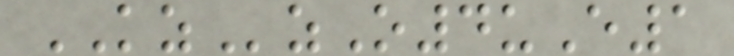KZzO4uE1
